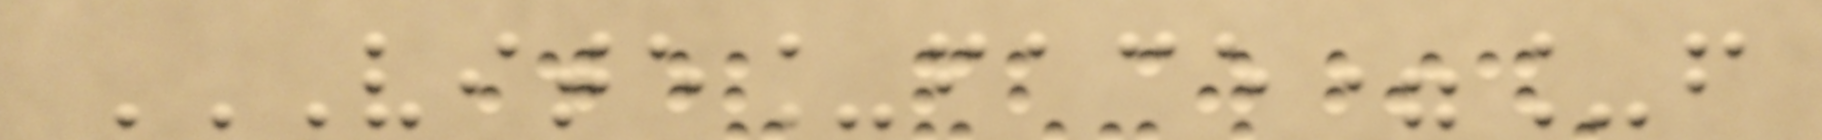VITE_FACE=_F
